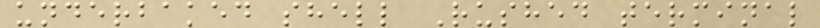underbaked shell Rushed terminal
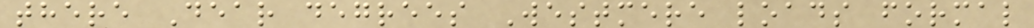there Dear degrees Westmere loads formal
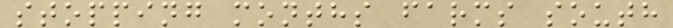stopping months farms south
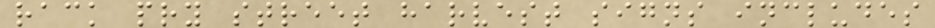rack pry street harvest signs includes
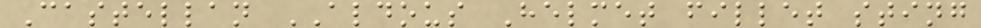Castellan ALDOUS Helmet fillet sting
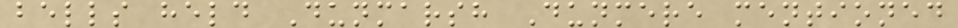bells held Dunmarsh Dunmere mentioned
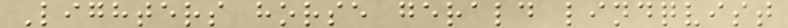Lighters horse gerald lindqvist
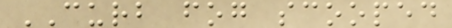CURB fog scooped
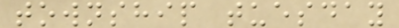township tuesday
